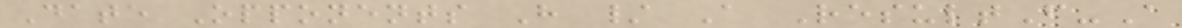Date Opponents H / A ResultF-A
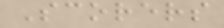Scorers
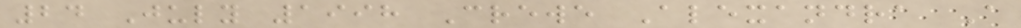24 July 1998 Crewe Alexandra A
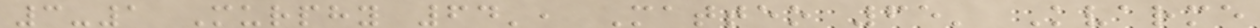3-1 Murphy 64', Matteo 65' Kvarme
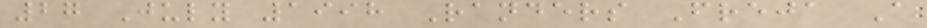27 July 1998 Randers Freja A
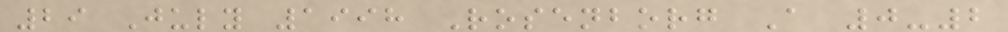29 July 1998 Rosenborg A 0-2
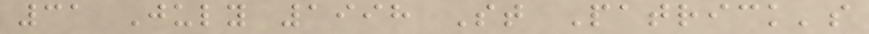31 July 1998 St Patrick's
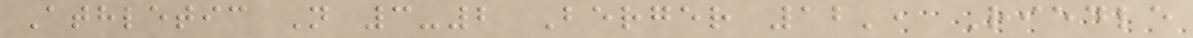Athletic N 3-2 Berger 12', Riedle
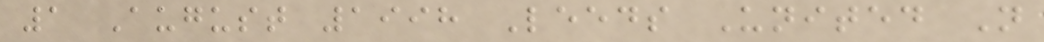1 August 1998 Leeds United N
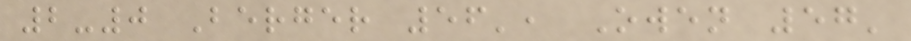2-0 Berger 56', Owen 57'
